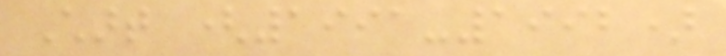Chart (1991-1992)
